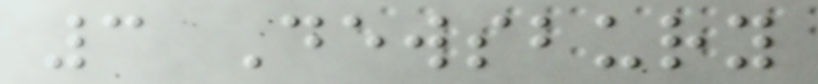3 Dewsbury
